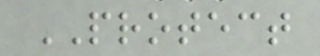PROTECT
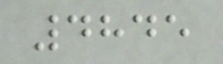4845
